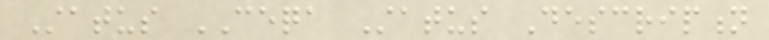Status CEQA Status Description
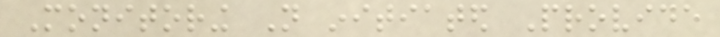Monitoring Not initiated Provide
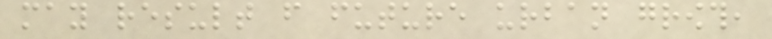may result from future urban growth,
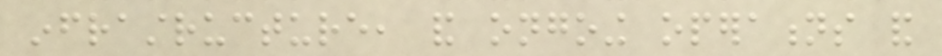infrastructure, and ongoing operations and
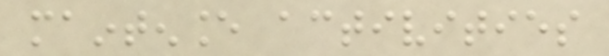maintenance activities
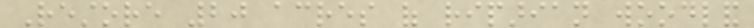Restore 20 acres of riparian woodland
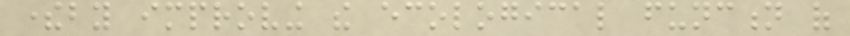thereby improving the ecological function of
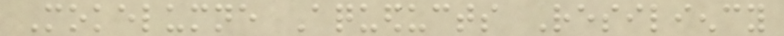Mokelumne Aqueducts Resiliency
